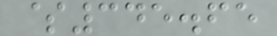$345.65
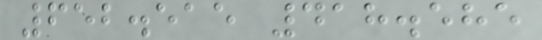652.515 418.585
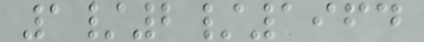1/2/1964
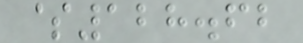$128.62
